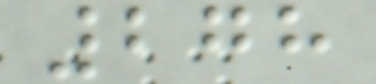278
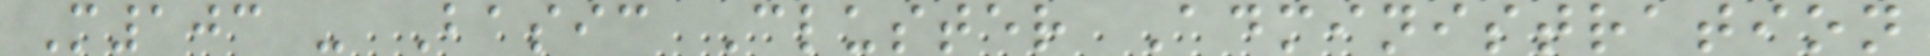M103 - Basic Cluster Administration
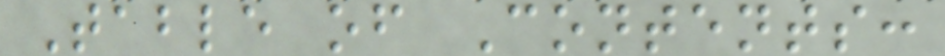Table of Contents:
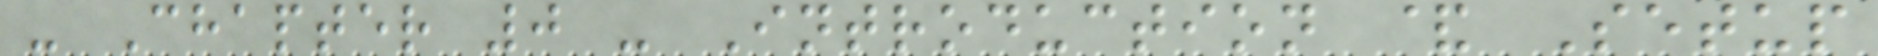- Chapter 0 - Introduction & Setup
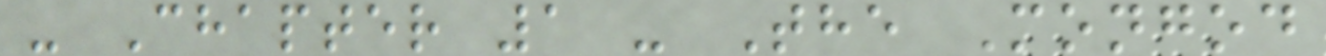- Chapter 1 - The Mongod
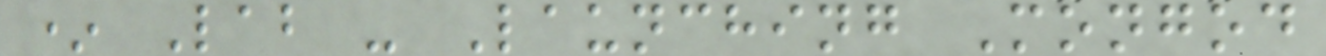* Lab - Launching Mongod
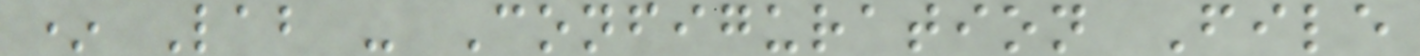* Lab - Configuration File
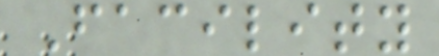Facility
